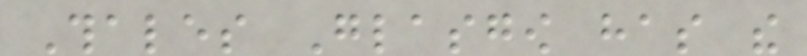Thales Glasgow has the
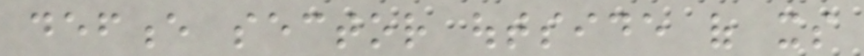defence sector outside of its
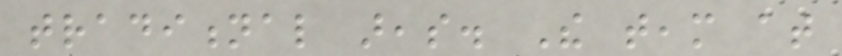traditional areas. The team at
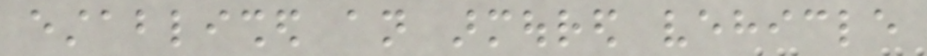established an armoured vehicle
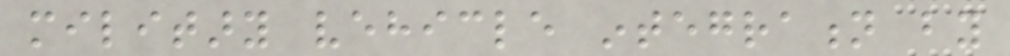military vehicle integration by
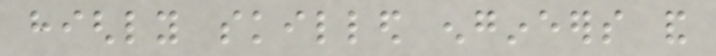highly skilled engineers and
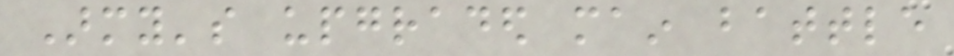Army's upgraded main battle
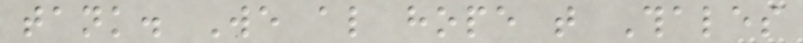tank. We also hope that Thales
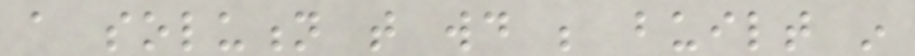a solution that would be built in
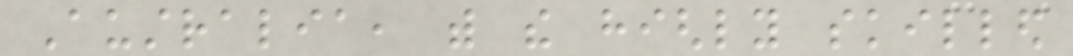Australia, with the highly skilled
